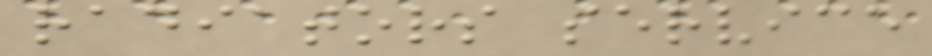radiators service
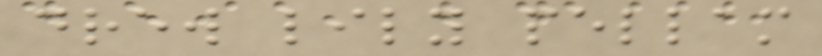drew lily pellam
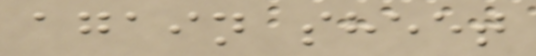again sheet
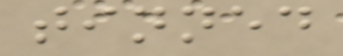tinned
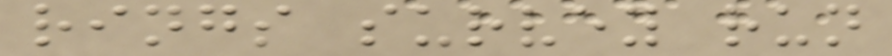rings survey run
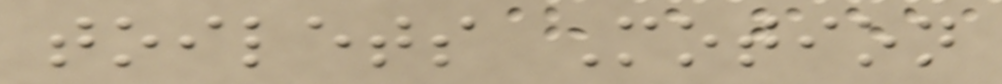toilets Motion
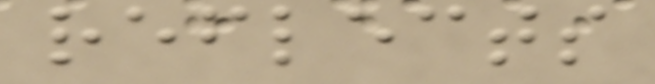reflects
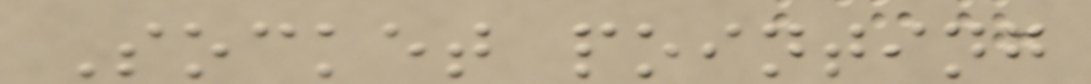Socket pointing
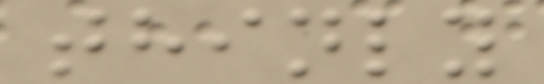thinly
